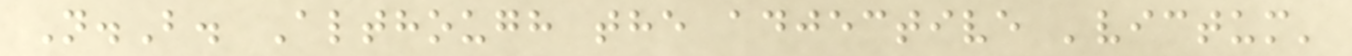N.B. Although the adjective 'victum'
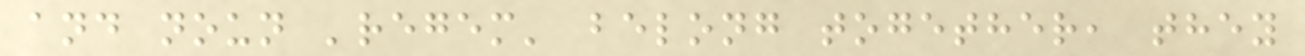and noun 'regem' belong together, they
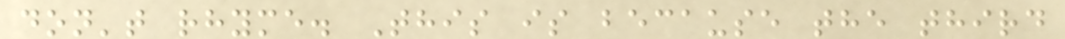don't rhyme. This is because the third
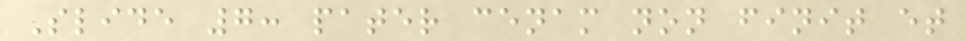Slide 7: pater cenam non finit et
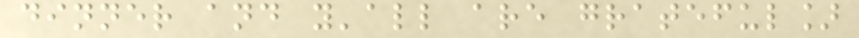dinner and y'all are grateful]
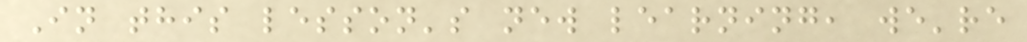In this lesson's new learning, we're
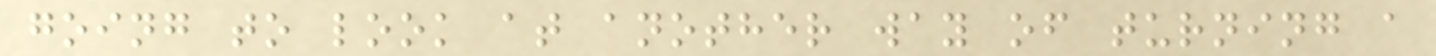going to look at another way of turning a
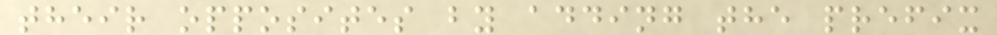their opposites by adding the prefix
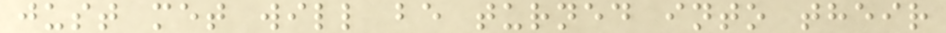just met will be turned into their
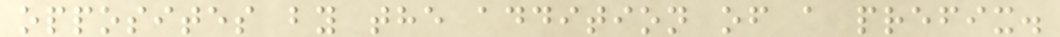opposites by the addition of a prefix.
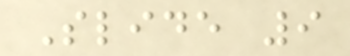Slide 9
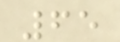65
